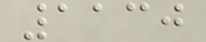1130
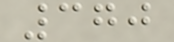370
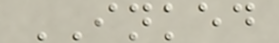INKED
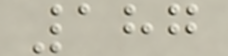187
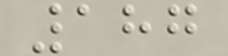187
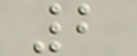2
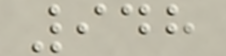948
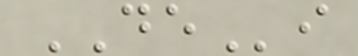DEi
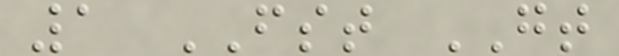1 FST GT
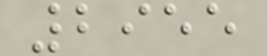2955
